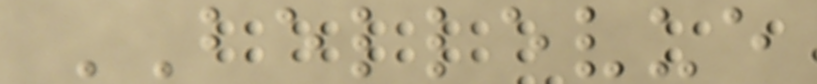BELLEVUE
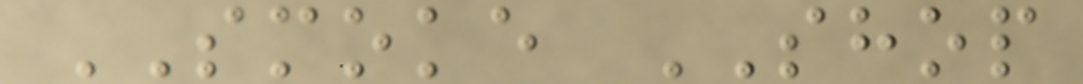SMOKE SHOP
